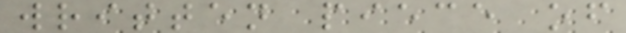written piece of
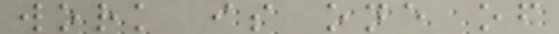work is one of
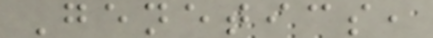Genetics,
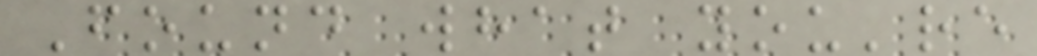Found what you're
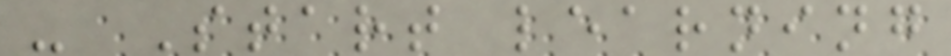- Start learning
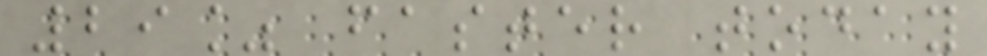29% faster today
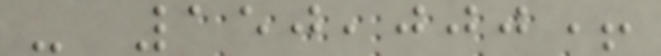- 150,000+
